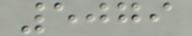5079
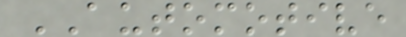AUTOMOTIVE
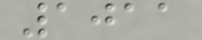1011
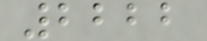2222
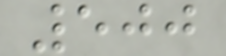500
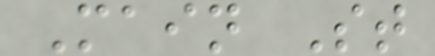Main St
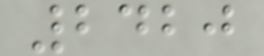2420
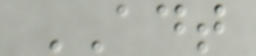ADT
